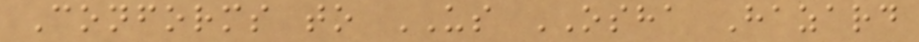Conforms to US OSHA Hazard
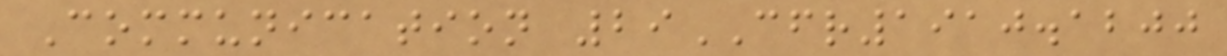Communication 29CFR1910.1200
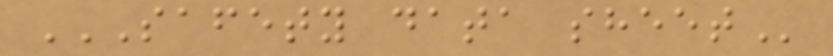SAFETY DATA SHEET
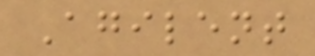Agilent
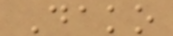Dako
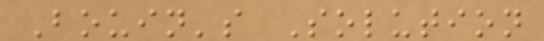Bouin's Solution
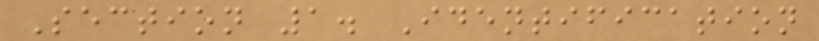Section 1. Identification
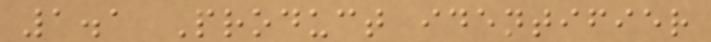1.1 Product identifier
